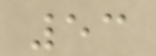53
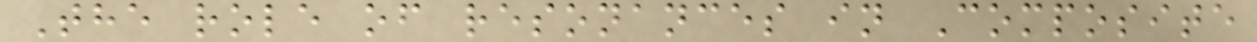The role of resonances in Composite
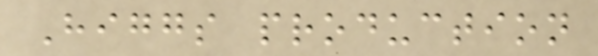Higgs production
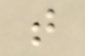t
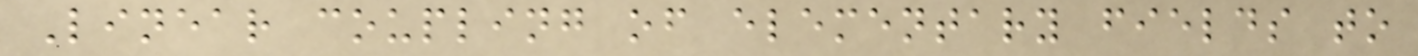Linear coupling of elementary fields to
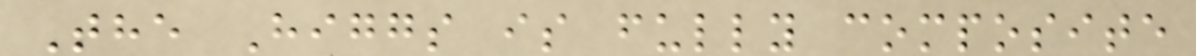The Higgs is fully composite
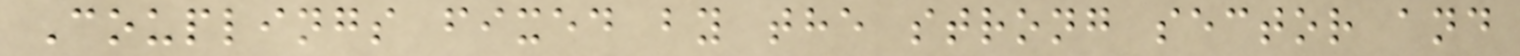Couplings fixed by the strong sector and
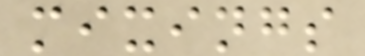mixings
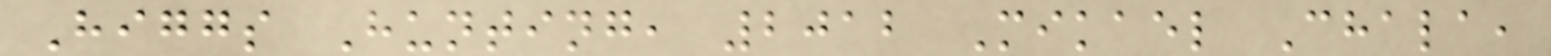Higgs Hunting, 2012 Mikael Chala,
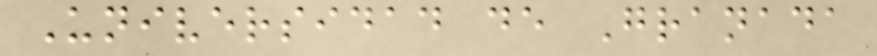Universidad de Granada
